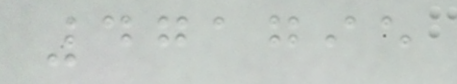471795
